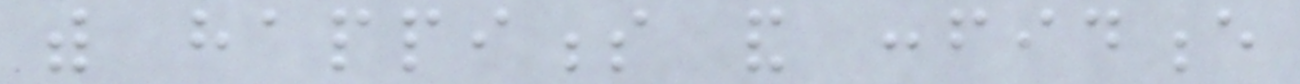with happiness and confidence
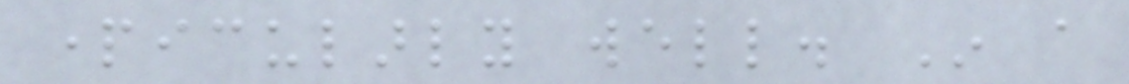particularly well. In a
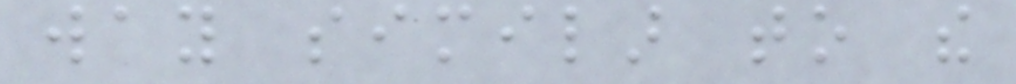way similar to the
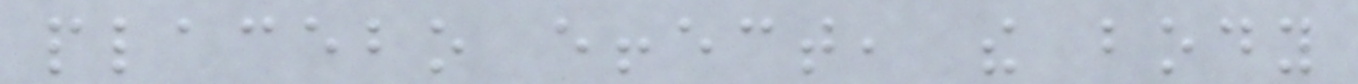placebo effect, the body
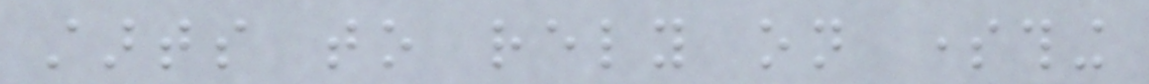starts to rely on something
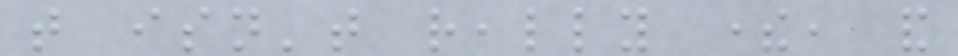that isn't really there, and
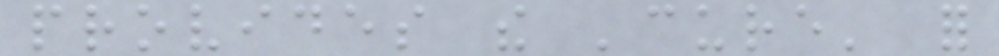provides the 'cure' for
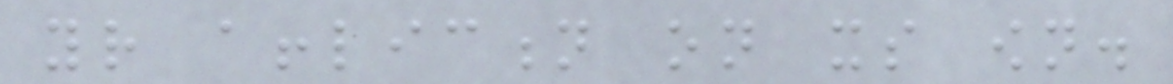your affliction on its own.
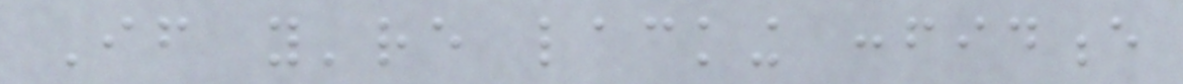If you're lacking confidence
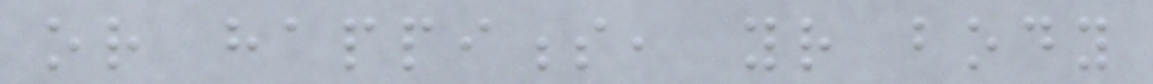or happiness, your body
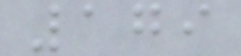179
